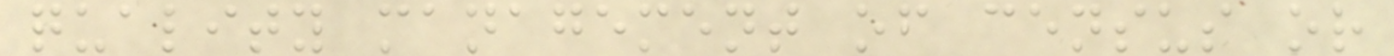quality management of census or
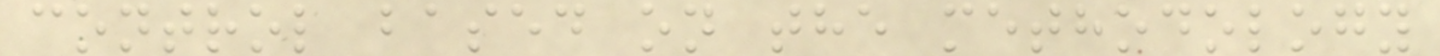control based on the methodology
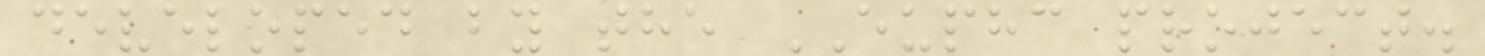developed by the EUPHC project.
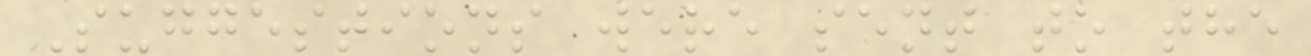Suggestions were sent to the
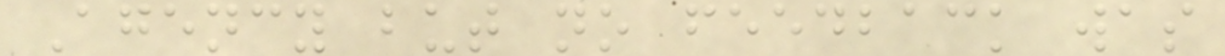Agency but no feedback was
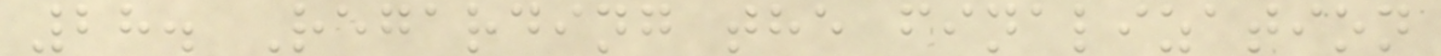28. Regarding the finalization
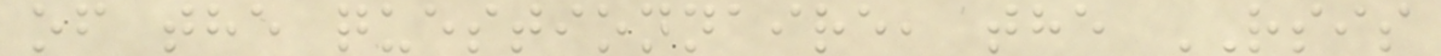of the questionnaire, the RSIS
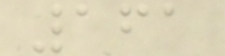161
